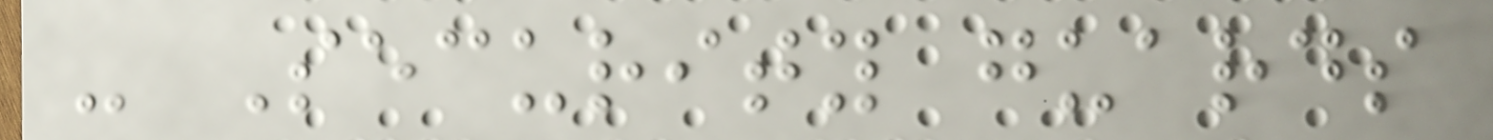- Security guards
